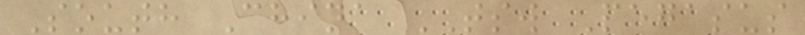South China TSW Pegasus
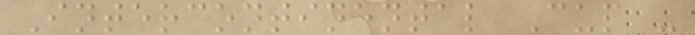Intercontinental Cup -
